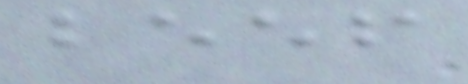beef
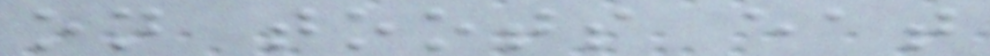on toots eat
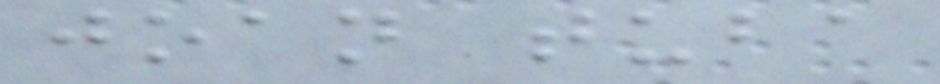joan tuba
